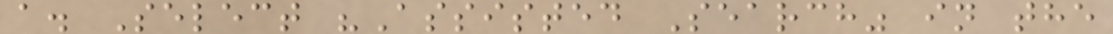a. Select "Assisted Search" in the
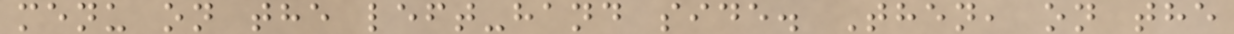menu on the left-hand side. Then, on the
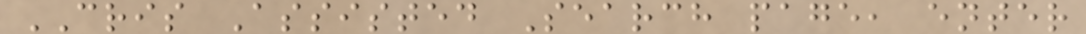CRIS Assisted Search page, enter
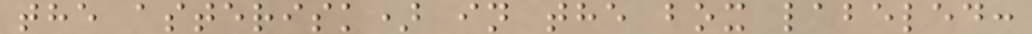the asterisk) in the box labeled:
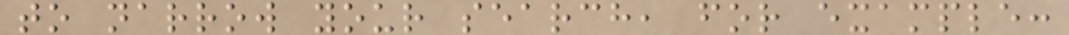to narrow your search, for example:
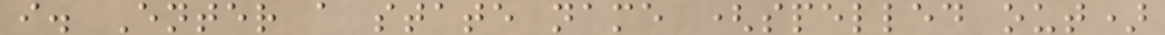i. Enter a state name (spelled out)
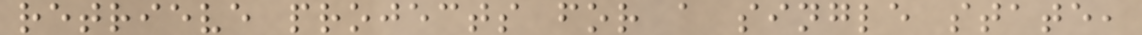retrieve projects for a single state,
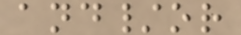and/or
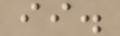ii.
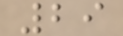29
